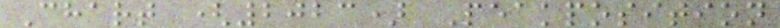Chart (2023) Peakposition
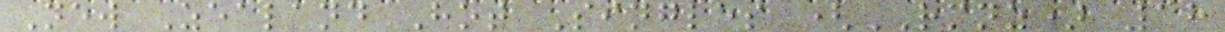New Zealand Hot Singles (RMNZ) 18
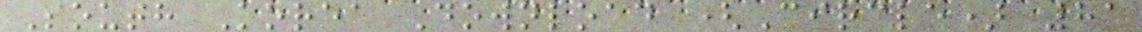South Korea Download (Circle) 81
